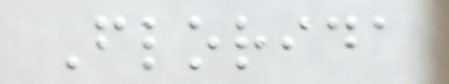Florida
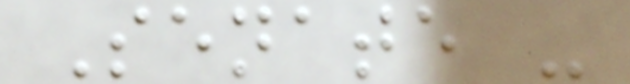Senate -
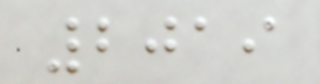2019
